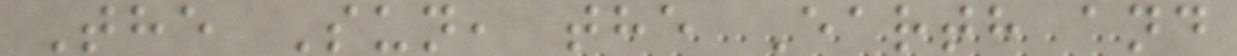The Sun, the Earth and
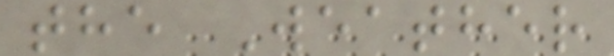the Weather
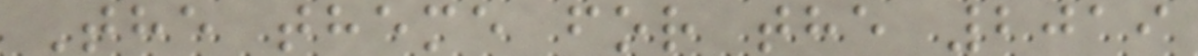The theme for the 2019
